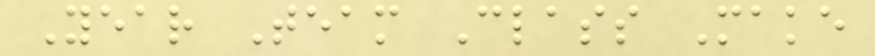Year Team Class Make
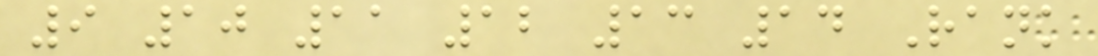9 10 11 12 13 14 Rank
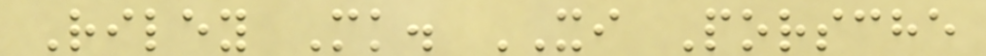Riley Mk. XI Porsche
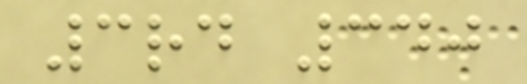3rd 340
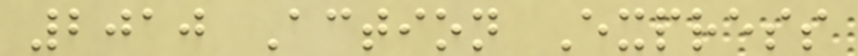2010 Action Express
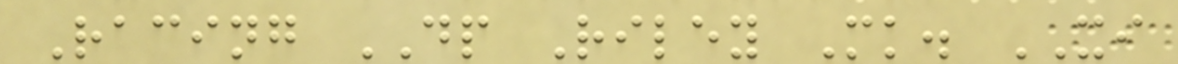Racing DP Riley Mk. XI
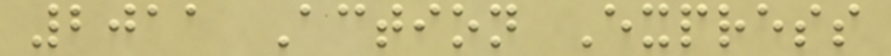2011 Action Express
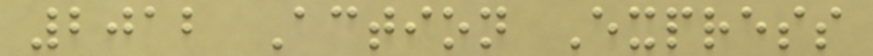2012 Action Express
